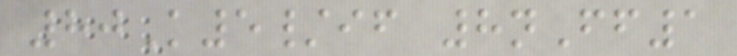80K5/if 8nFf1
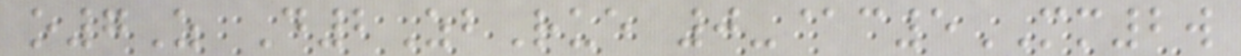o7Z D2ZbRue 0-@c5MM2w
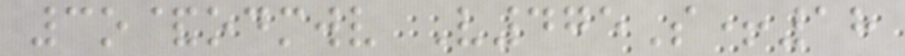3o&odmwv V475S+18
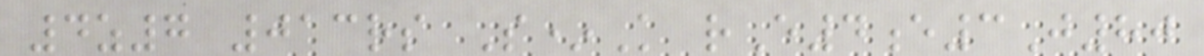4z7 013rs S*K rE4e3J80
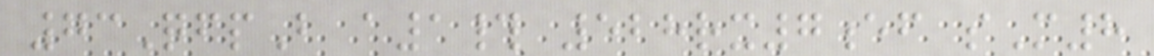73QfpB a1# 528rx7ef sM8
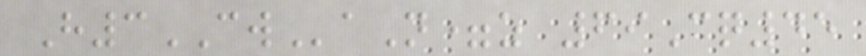H3CWaN=z 69Cq45
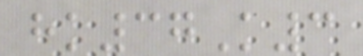hk37K3
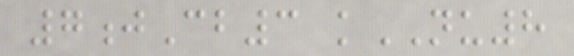7jCb3 kNU8
